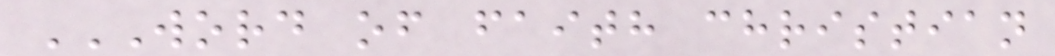WORD OF FAITH CHRISTIAN
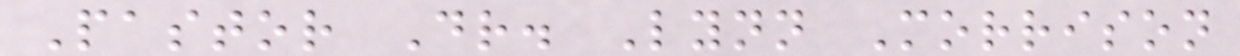Pastor Dr. Lynn Morrison
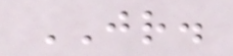JR.
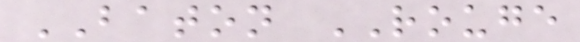BATON ROUGE
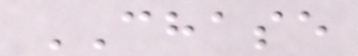CHASE
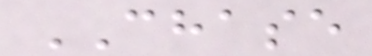CHASE
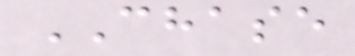CHASE
